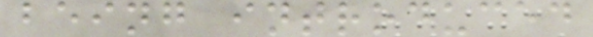being introduced
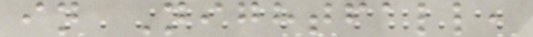in Nightfall,
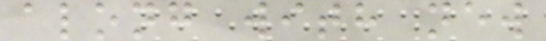along with new
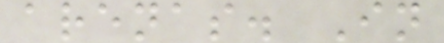arenas. In
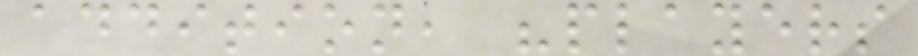addition, "players
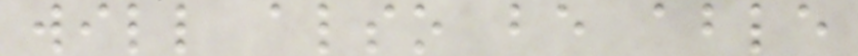will also be able
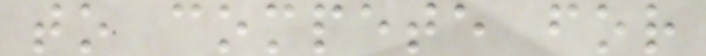to compete for
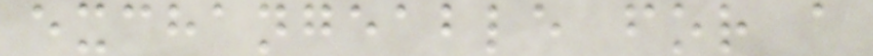exchangeable for a
